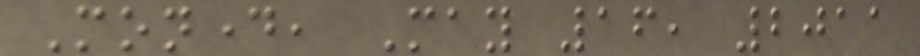Monday, May 16, 2011
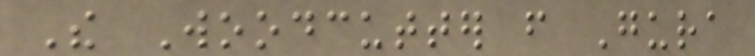The Woodcutter from Gura
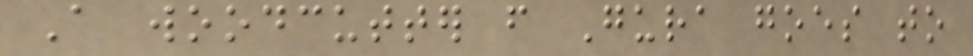A woodcutter from Gura goes to
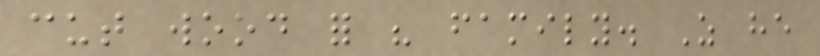cut wood for his family. As he
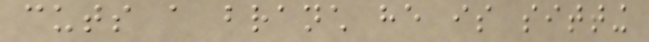cuts a branch he is sitting
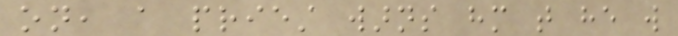on, a priest warns him that he will
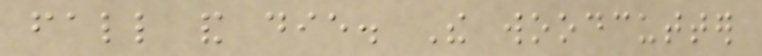fall and die. The woodcutter
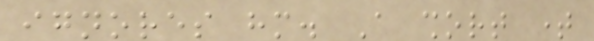ignores him. A short time
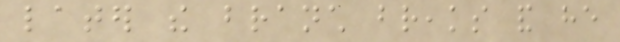later the branch breaks and he
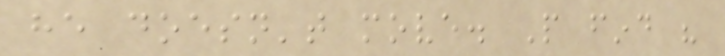he doesn't move. People find his
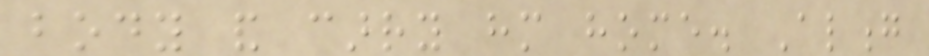body and carry him home. Along
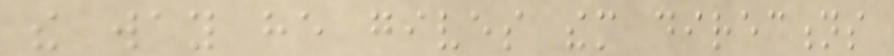the way he gives them directions
